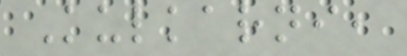Kulkarni,
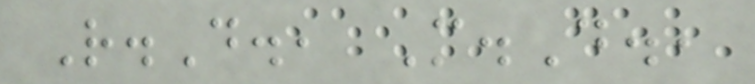R.D., M.D.,
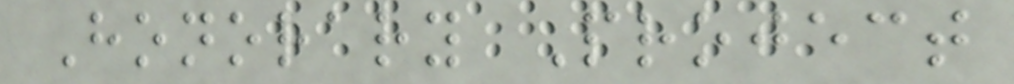Honorary Project
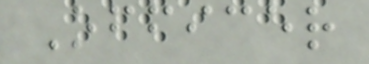Officer
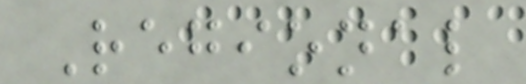Regional
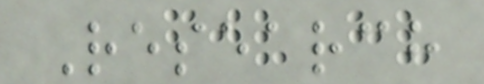Research
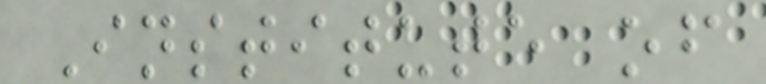Institute of
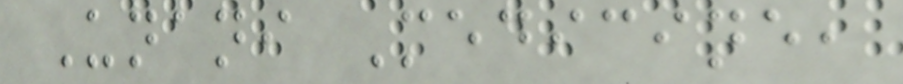Unani Medicine,
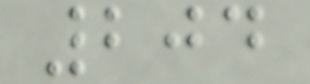204
